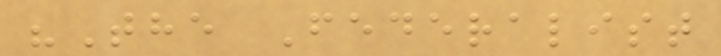"The Federalist
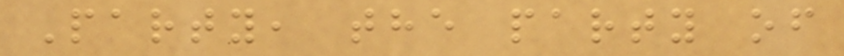Party, the party of
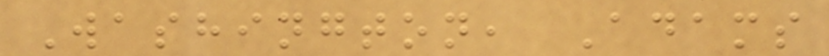Washington, Adams
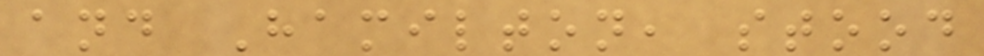and Hamilton, stood
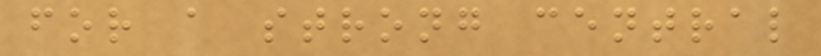for a strong central
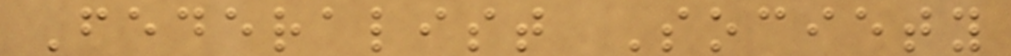Federalist Society
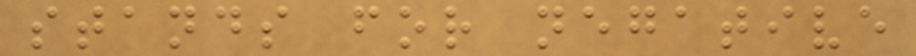stands for negative
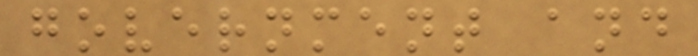government and
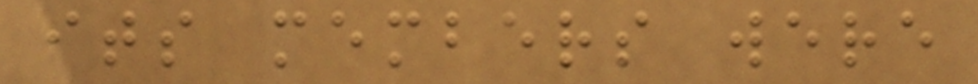its members were
